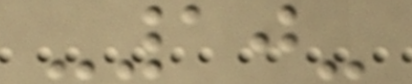-10-
